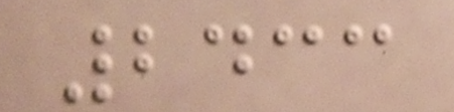2433
